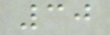30
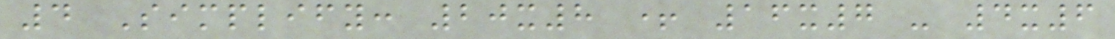4 Simplify: 20x8 + 16x7 - 4x6
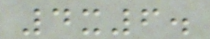4x6.
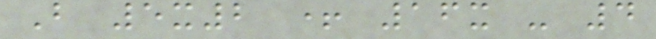B 5x2 + 16x - 4
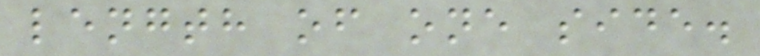length of one side.
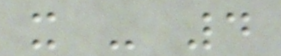x - 4
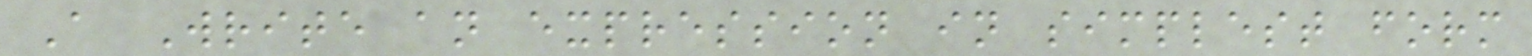A Write an expression in simplest form
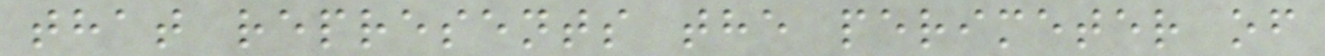that represents the perimeter of
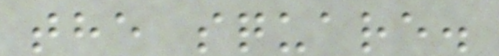the square.
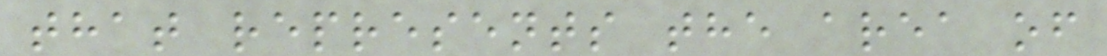that represents the area of
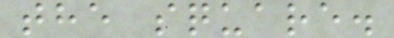the square.
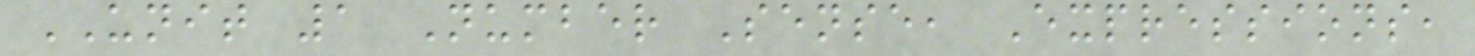UNIT 1 Number Sense, Expressions,
